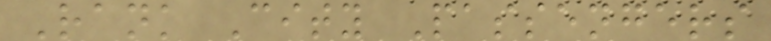Rank City Passengers
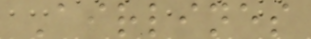Airlines
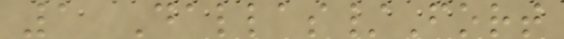1 Dallas/Fort
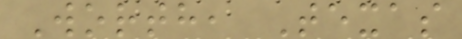Worth, Texas
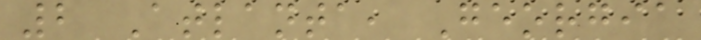2 Atlanta, Georgia
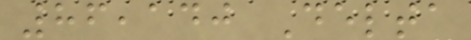86,140 Delta
